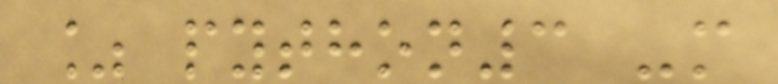% python3 -m
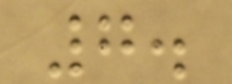7.
